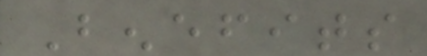Benefits
